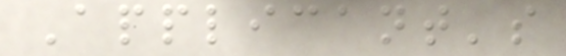Applicant's
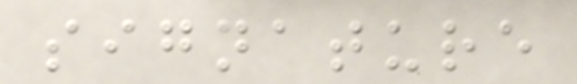signature
